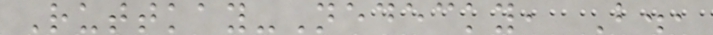Ruttkay-Nedecky, B.,
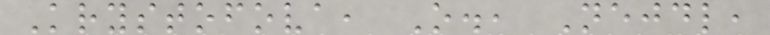Krystofova, O., Nejdl,
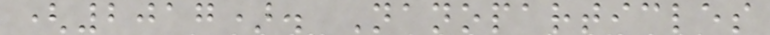(2017). Nanoparticles
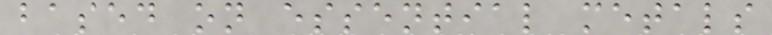based on essential metals
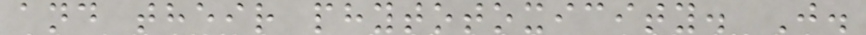and their phytotoxicity. J.
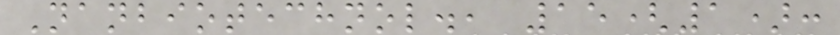Nanbiotechnol., 15(1):
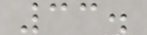33.
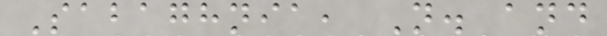Sabaghnia, N. and
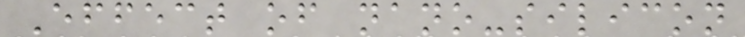Effect of nano-silicon
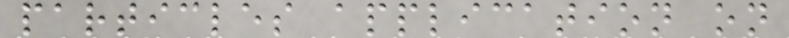particles application on
